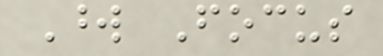Word Focus
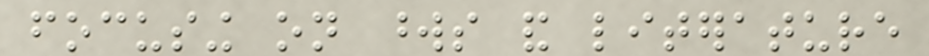focusing on words and literature
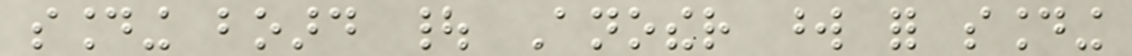sounding board | Another word for sounding
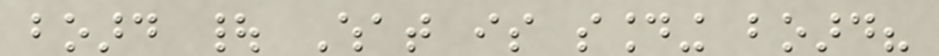board | What is sounding board?
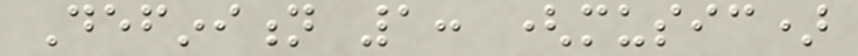Definition 1: (music)
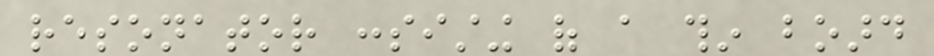resonator consisting of a thin board
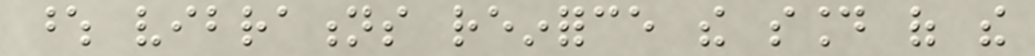whose vibrations reinforce the sound of the
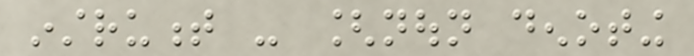instrument - [noun denoting
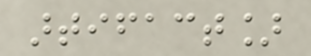artifact]
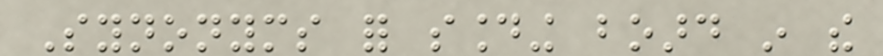Synonyms for sounding board in the
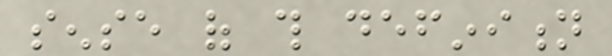sense of this definition
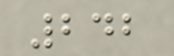242
